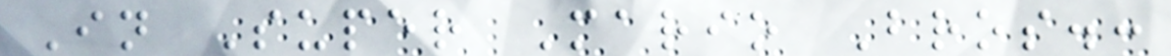In Super Mario Bros.:
